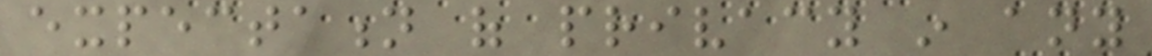expectation of privacy in any
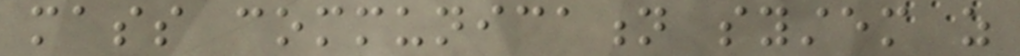mass communication system as
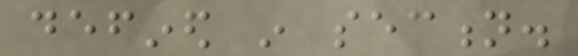defined in section.
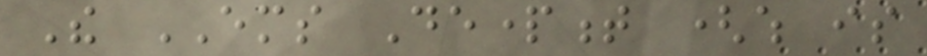The EMS Department (which is
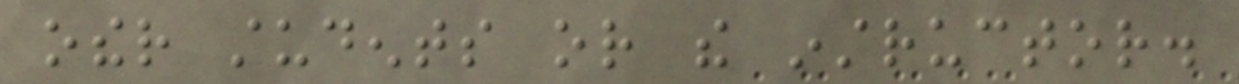other students or the instructor.
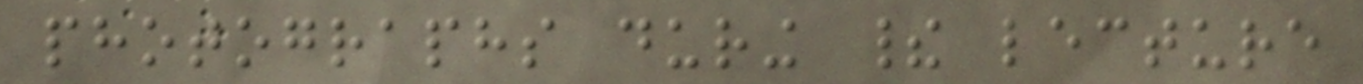photographs during their lecture
